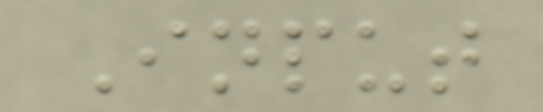Input
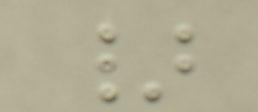}
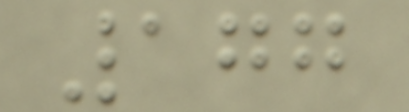177
